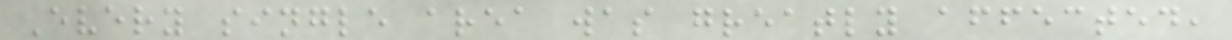Every single area was greatly affected,
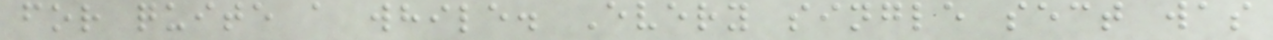for quite a while. Every single sect was
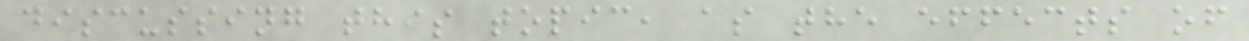discussing this topic, as the effects of
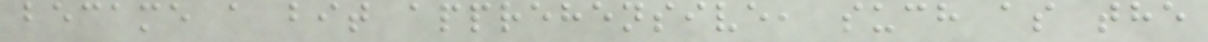became a bit apprehensive, such as the
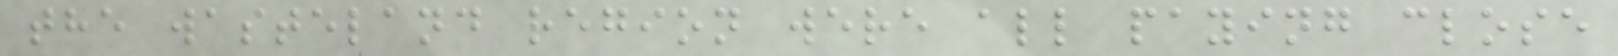the wasteland region were all paying close
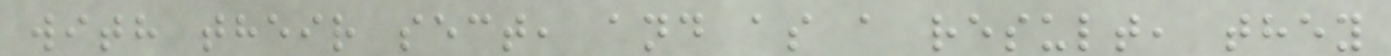with their sect, and as a result, they
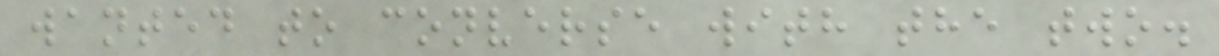wanted to converse with the two.
